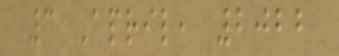3 April, 2022
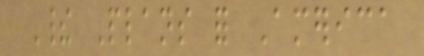Their Plans for America
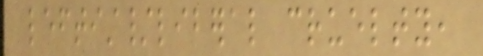leftist/liberal cruelty,
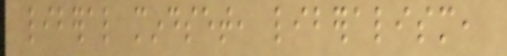liberal mindset, liberalism,
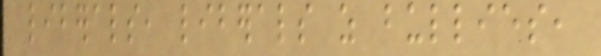liberals, liberals as bullies,
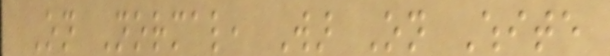On Normal, War On White
